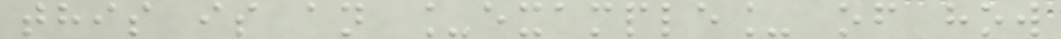this is an _example_ of how
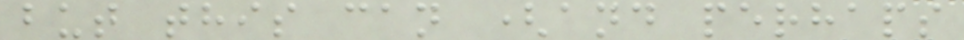but this can (and perhaps
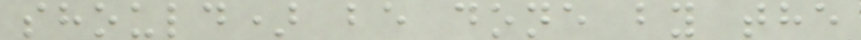should) be done by the
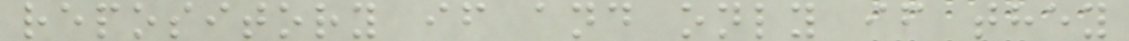repository if and only if they
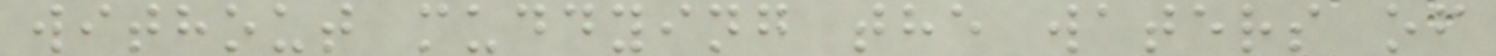without muddying the waters of
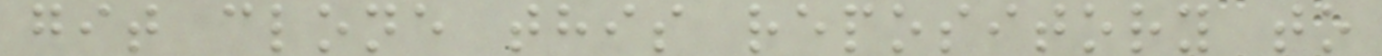git clone this repository to
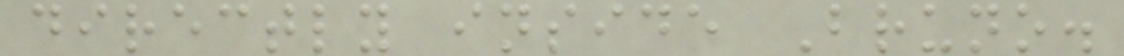directly inside Bruno.
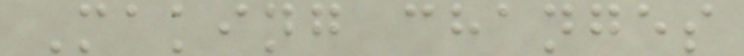Making changes
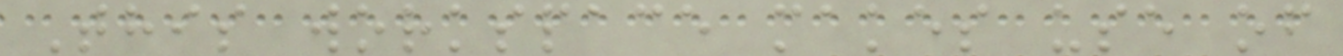This workspace makes use of
